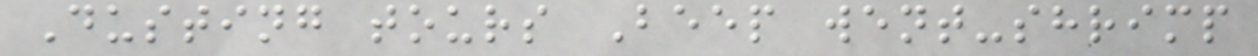Dusting tours Beep went-shrimp
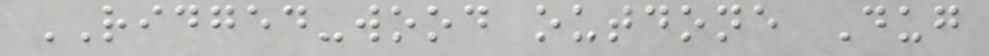RIDGED-wood outdone Dug
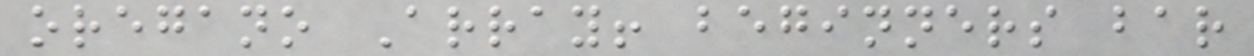oregano Array! beginners bar
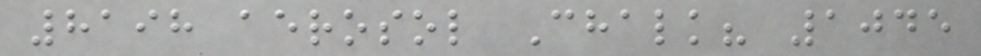8198 aerosol Chalk? 1045
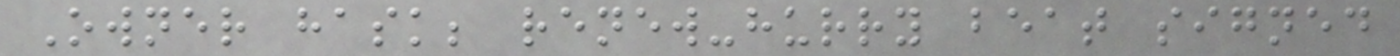Owner hask; renew-hurry beat signed
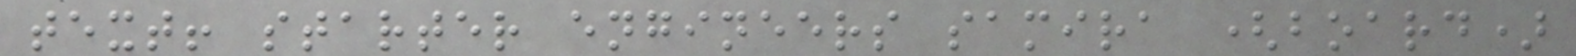text! starter engineers samira (board)
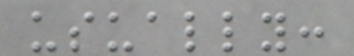usually:
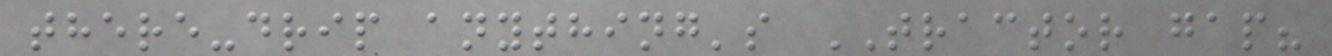there-drip anything's TRACTOR gap?
